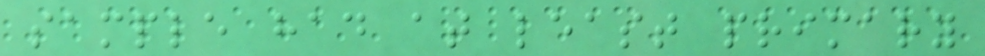sample had at least primary
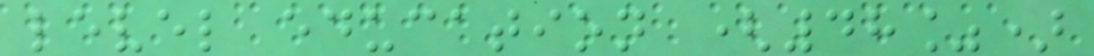level education (48%)
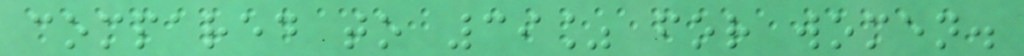compared to 39% for women.
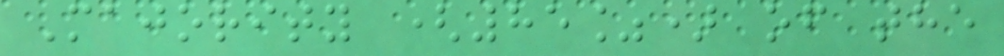Majority (85%) of the
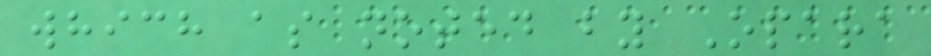which as noted by Opara
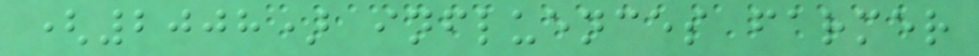(2008) influences farmer
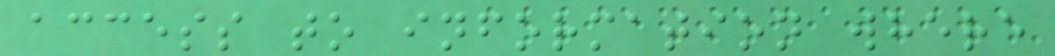access to information where
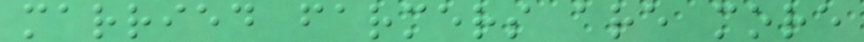married farmers are more
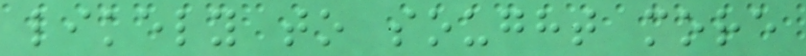likely to sought more
